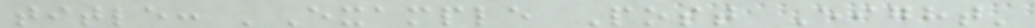title: 'Example Post Eight'
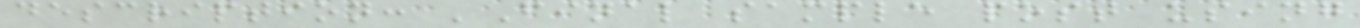description: 'Final sample post using
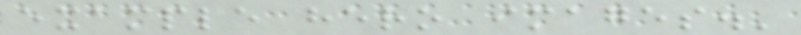example hero images.'
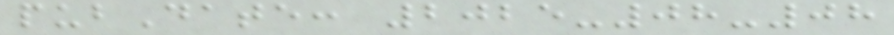pubDate: 2025-08-08
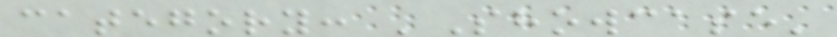category: 'Showcase'
